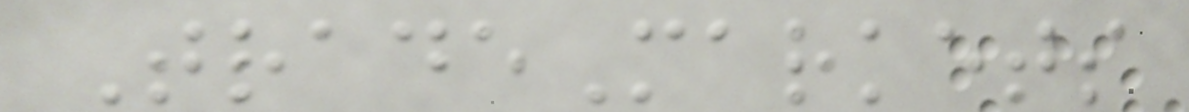TradeMarkets
